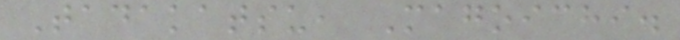Tadakatsu, Magoichi.
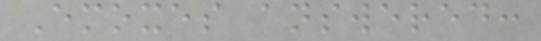Emoxes answered:
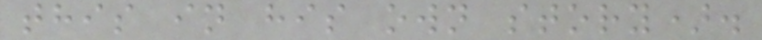this in his own story).
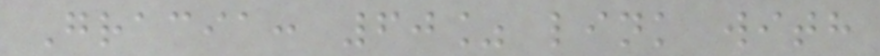Gracia: 60% link with
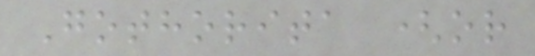Gothorita (or
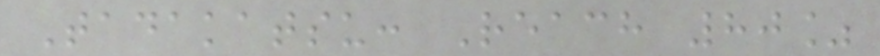Tadakatsu: Reach 80%
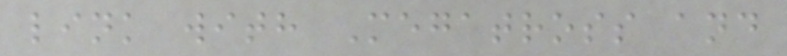link with Megatross and
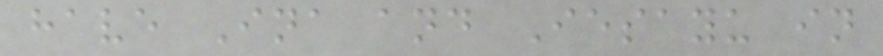have Ina and Iesayu in
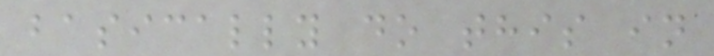basically do this in
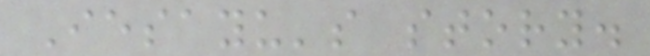Iesayu's story.
